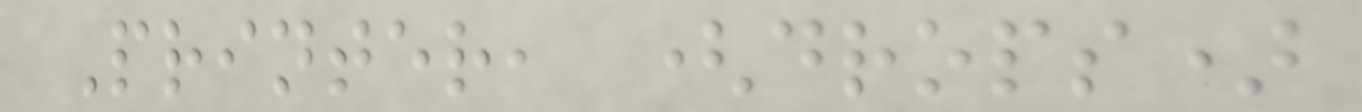Printer, (drops)
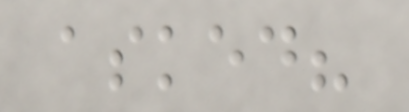asked?
